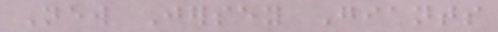New Jersey Giants
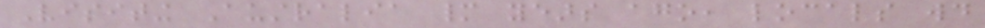Visiting Australia many years ago, locals would
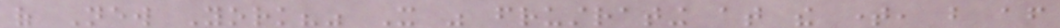of New York?" It was frustrating at the time, but after
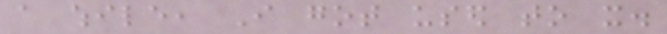a while, I got used to it.
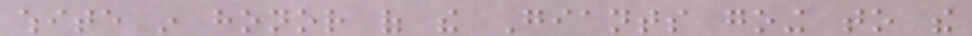white in honor of the Giants going to the
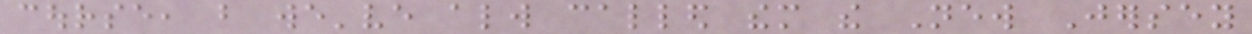course, but we've always called them the New Jersey
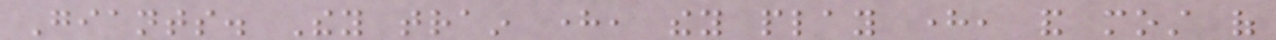Giants. They train here, they play here, and most of
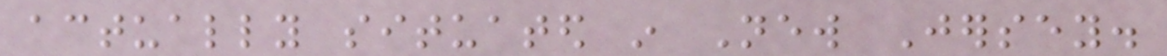actually situated in New Jersey.
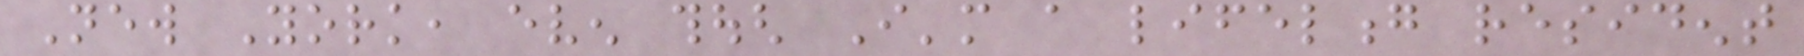New York, even though I'm a lifelong resident
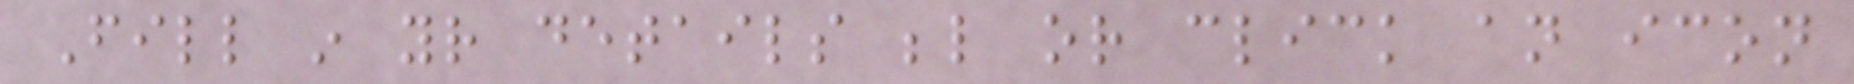Fill in your details below or click an icon
